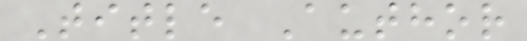Title Author
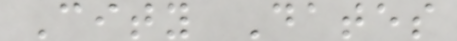City Dates
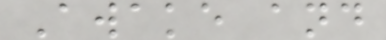Awake and
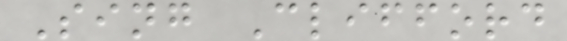Sing Clifford
